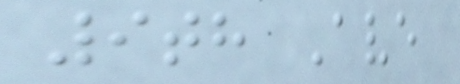9th Ave
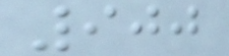900
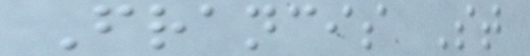Francis St
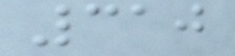310
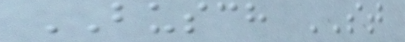BUSCH ST
